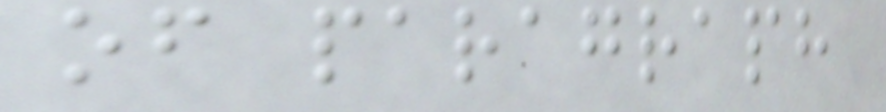of paragraph
